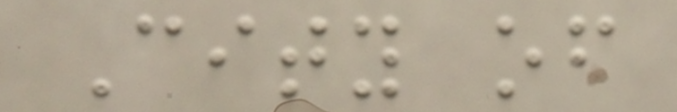City of
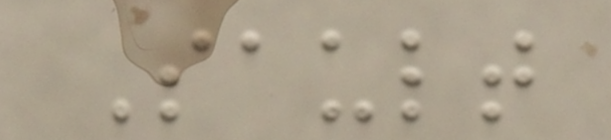Sault
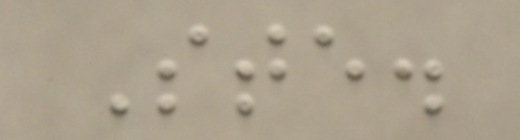Ste.
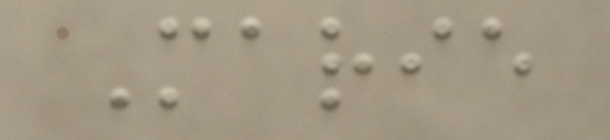Marie
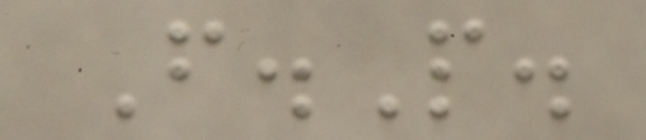F.P.
